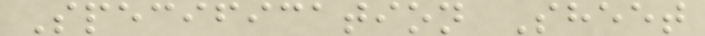Specification Sheet
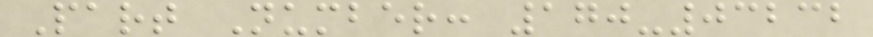Part Number: 170-03232
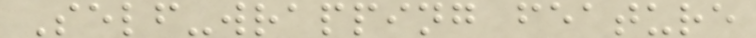Self-wrapping feature
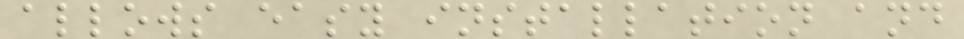allows easy installation and
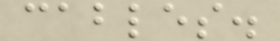cables.
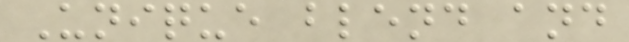Unique blend and
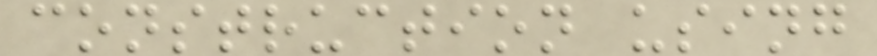construction using
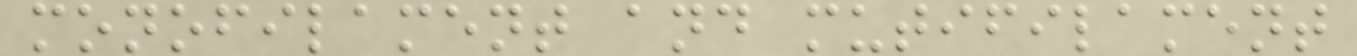monofilament and mutifilament
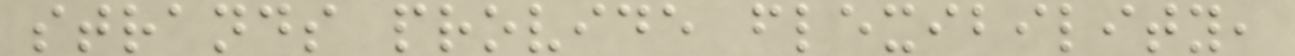strands provide flexibility,
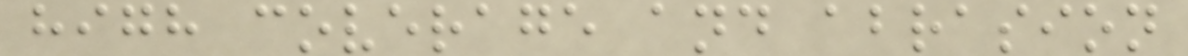high coverage and abrasion
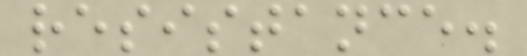resistance.
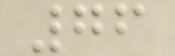76
